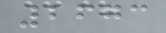2673
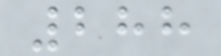288
